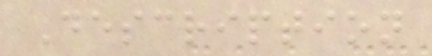Description
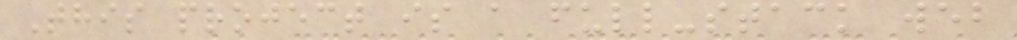This project is a full-stack web
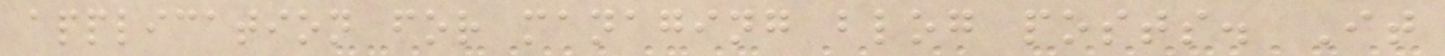application for managing blog posts. It
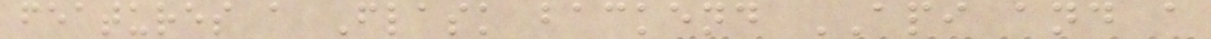features a Flask backend API and a
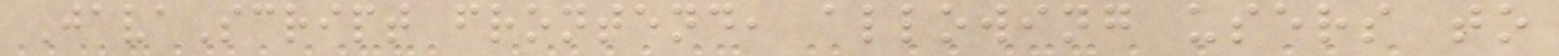JavaScript frontend, allowing users to
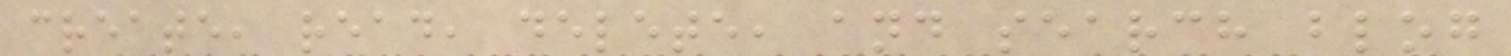create, read, delete, and search blog
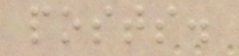posts.
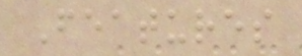Features
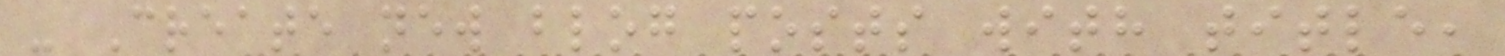- Create new blog posts with title,
